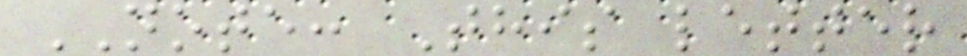NOTE: This letter
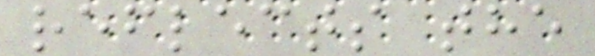reflects the
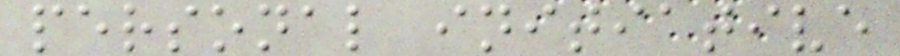personal initiative
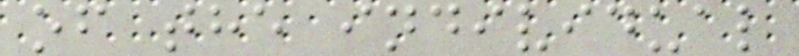of the individual
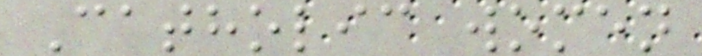Catholic women
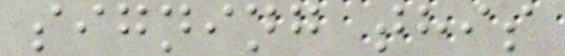signing this
